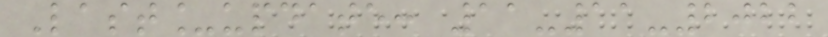Last_update: 11-11-2022
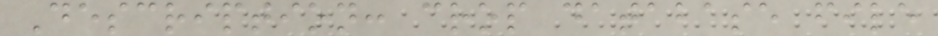Description: crop database file
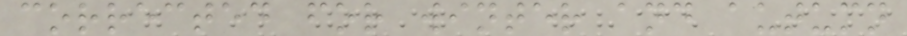corrected for winter and autumn
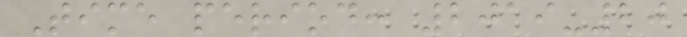Time period: 2019-20
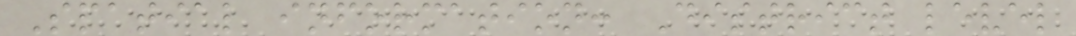Spatial information: District level
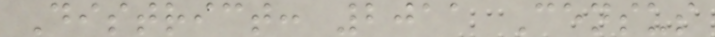District: 2011 Census
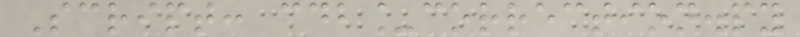Script: cdb_correction.py
